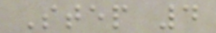Step 4
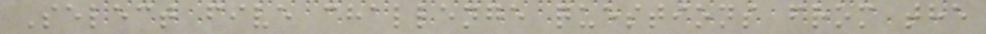Select five challenge questions from the
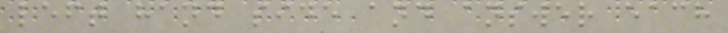left hand side and answer each
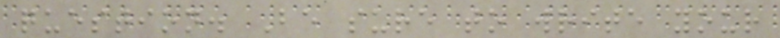question. Be sure to write your
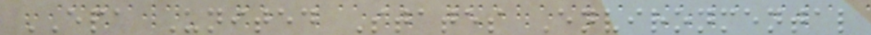EPA United States Environmental
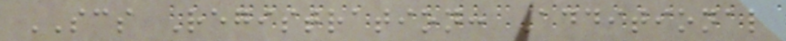SCS Registration: Additional
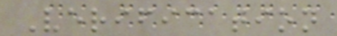Verification
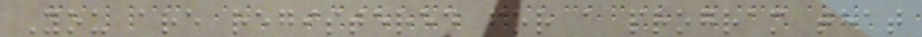You are registered for a program that
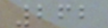262
